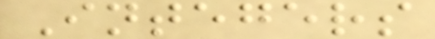Integers
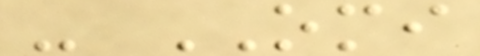- OMI
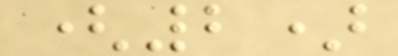(2)
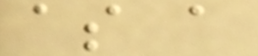as a
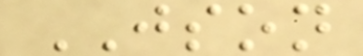JSON
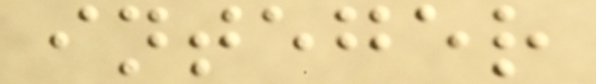integer
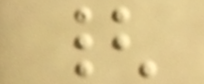{
